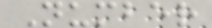Number
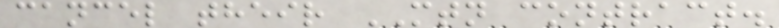cancel their MTN contract.
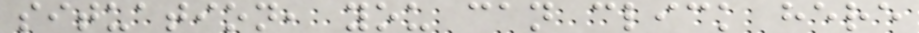situation, you can click here
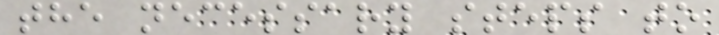the necessary steps to
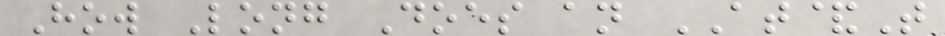How Long Does an AT&T
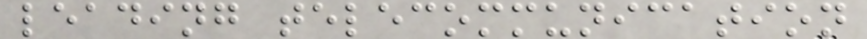leading telecommunication
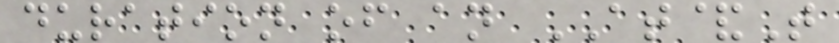duration of an AT&T
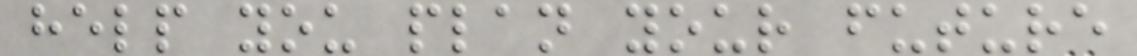help you plan your future
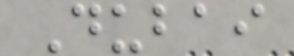Dubai
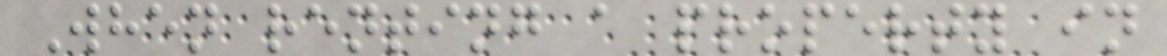When renting a property in
